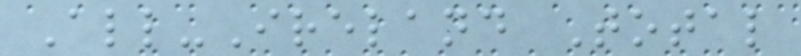All-Ireland Total
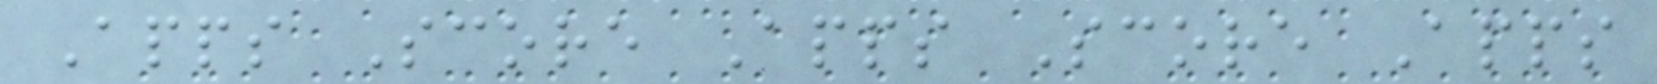Apps Score Apps Score Apps
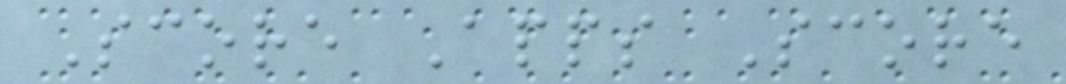Score Apps Score
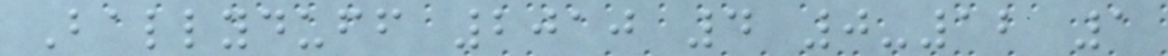Ballyduff 2010 4 0-12 1
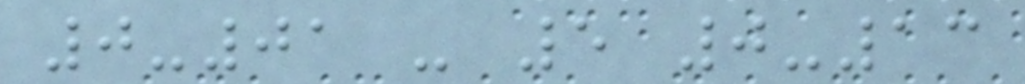0-01 - 5 0-13
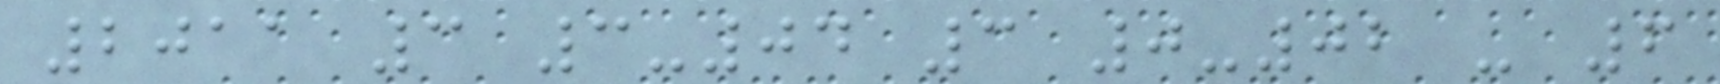2011 3 3-04 3 0-02 - 6
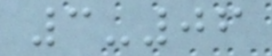3-06
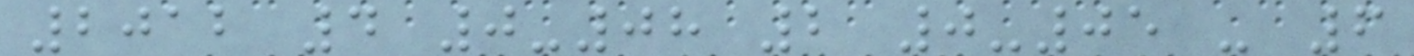2012 4 0-08 2 0-05 - 6
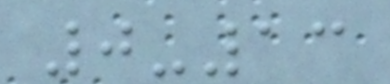0-13
